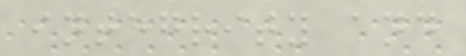integrity and
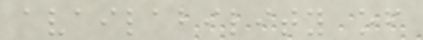availability of
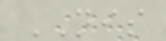NIS
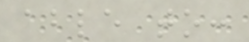able to:
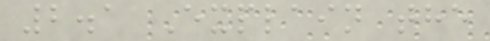2.1 Explain the
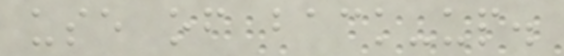use of back-up.
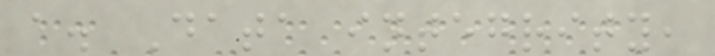a. Data integrity,
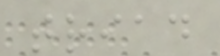triad
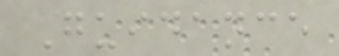Guidance
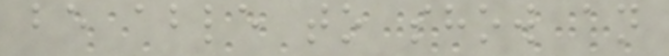be able to show an
